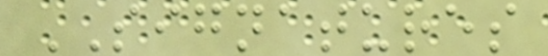SIGNATURES
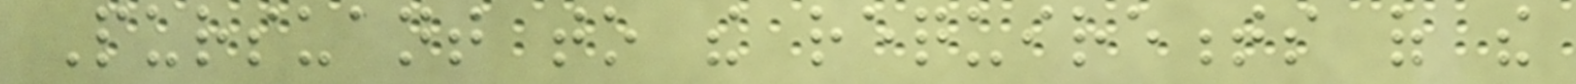Pursuant to the requirements of the
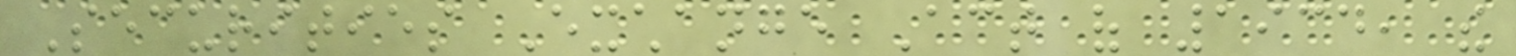Securities Exchange Act of 1934, the
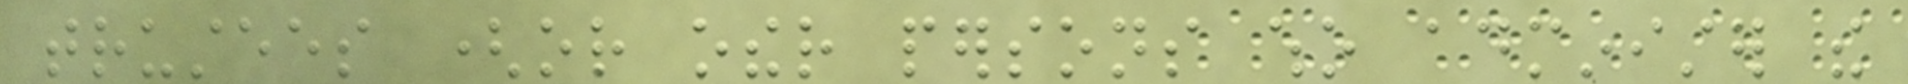trustees (or other persons who administer the
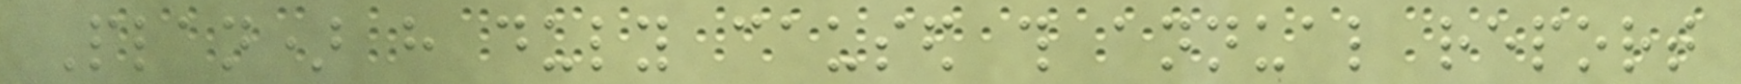Plan) have duly caused this annual report
